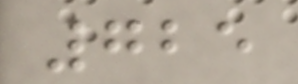725
